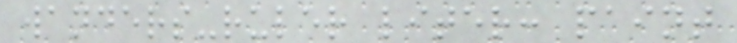wanders-ruler liter: paint
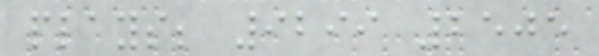plays; 9299 2505
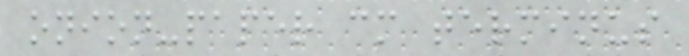onion-paper cm terminus
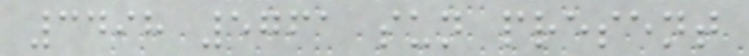3498 5761 sun present
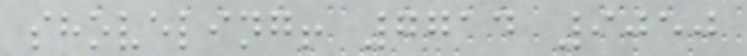shoveling! 7714 9050
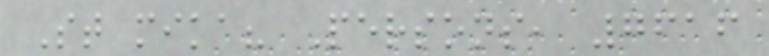St mika? Persons, 7616
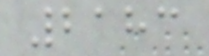2183
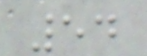54
